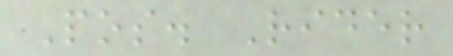Pos. Rider
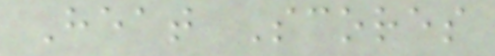Heat Scores
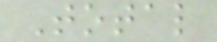Total
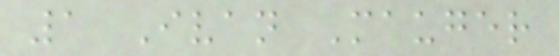1 Ivan Mauger
